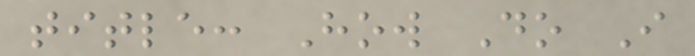title: How Do I
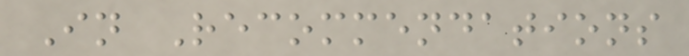In Recommendations
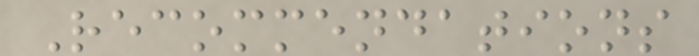Recommendations
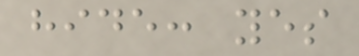hide: yes
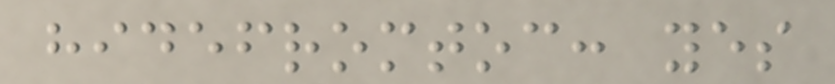hidefromtoc: yes
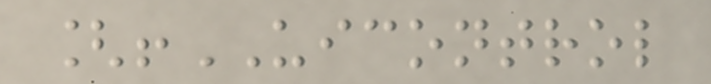[!UICONTROL
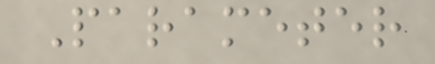Parameter
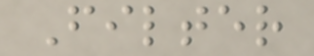Filter
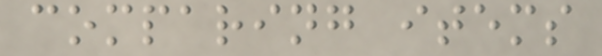comparing items
